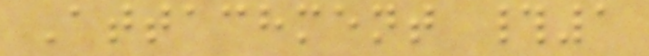Attachment #1
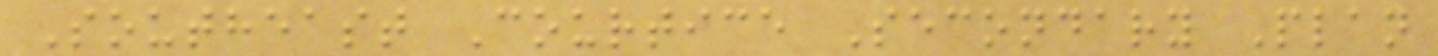Southeast Courtice Secondary Plan
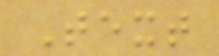Text
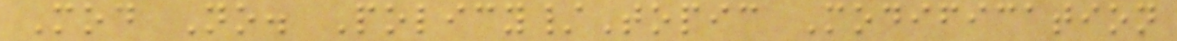Mod No. Policy/Topic Modification
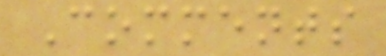Comments
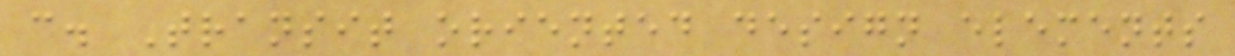c. Transit oriented design elements
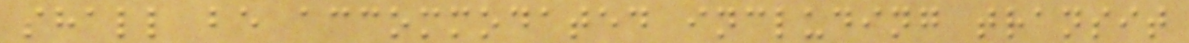shall be accommodated including transit
